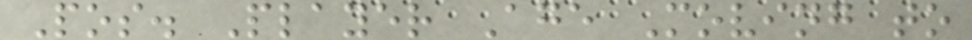Pos. Player Age Moving to
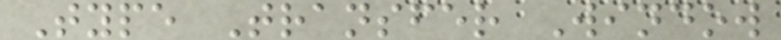Type Transfer Window
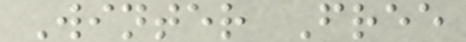Winter Free
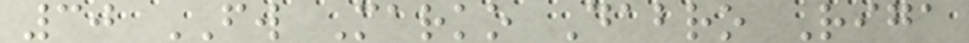30 FW Marko Dabro Riga
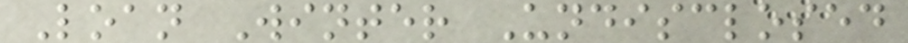Loan Winter Undisclosed
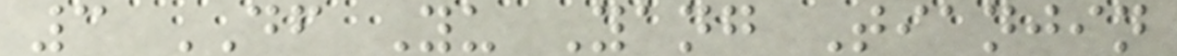3 DF Yu Yang Tianjin
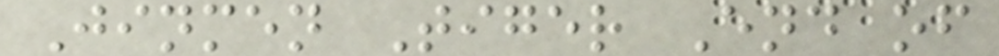Jinmen Tiger End of
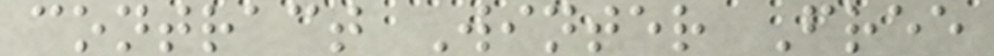contract Winter Free
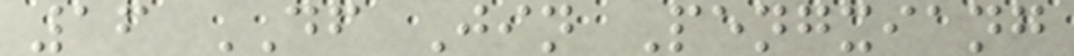16 DF Jin Pengxiang
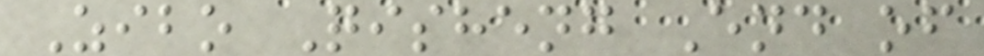Zibo Qisheng End of
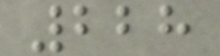228
